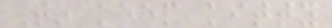To keep kitty
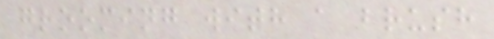grooming with a brush
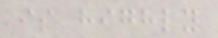is highly
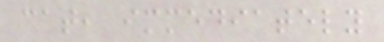cat, immediately
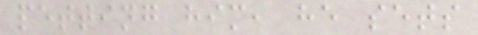petting him, he sets
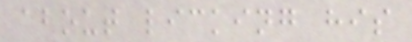about licking his
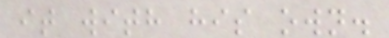it with his own.
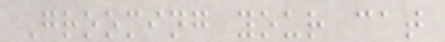Grooming your cat
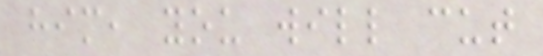him, you will cut
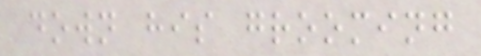down his grooming
